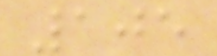105
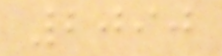2090
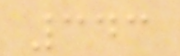343
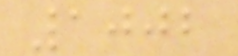1002
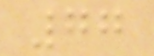77
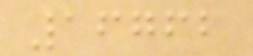16762
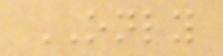ONLY
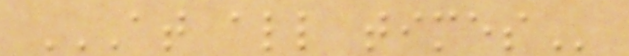AT ALL TIMES
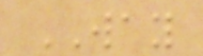WAY
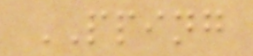PPING
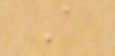A
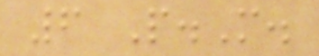6 P.M.
